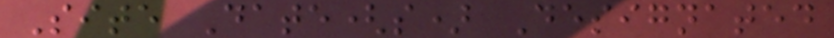Site Date(s) Designated
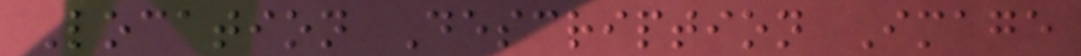Location Description Image
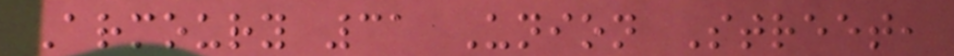Armoury 31 Union Street,
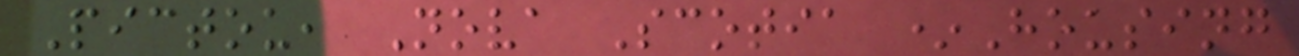Pictou, Nova Scotia *Housing
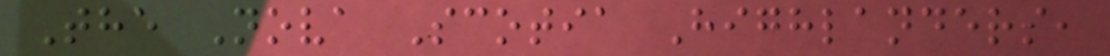The Nova Scotia Highlanders,
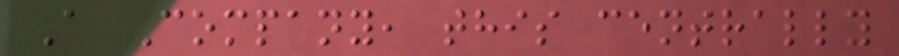A Company, this centrally
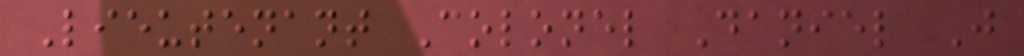Lieutenant Colonel Daniel J
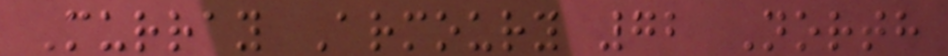Murray Armoury 72 North
